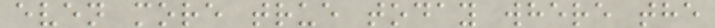even more true today where the
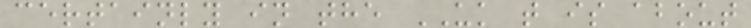certainly in the UK t is about
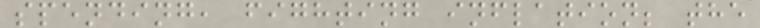spending, fighting inflation; the
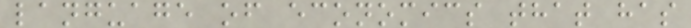language of economics that has
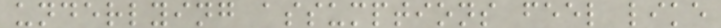underlying assumptions feel like
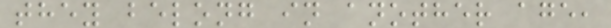they belong in another age,
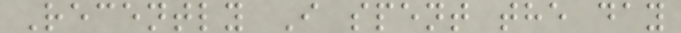Recently I spent the day
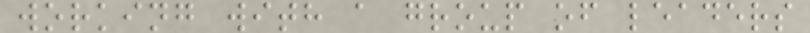working with a group of leaders
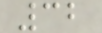32
